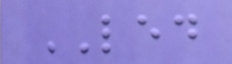LED
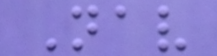Nav
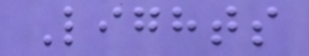Lights
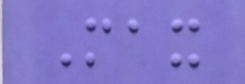Max
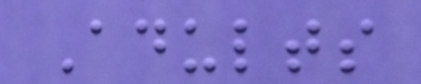Adults
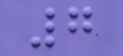7
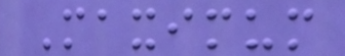Maximum
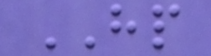HP
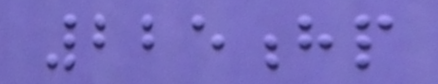225hp
